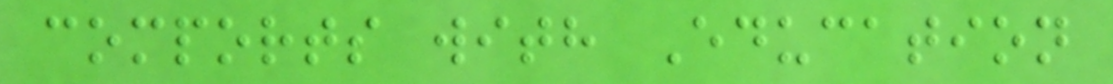comports with Education
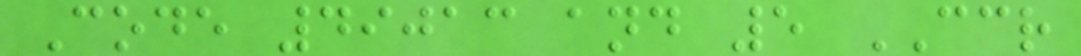Code 49013 and 5 CCR
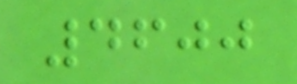4600
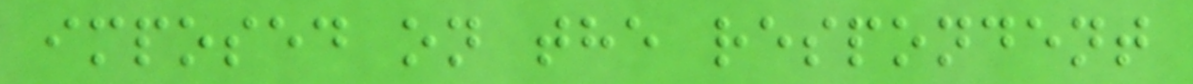imposed on the respondent
